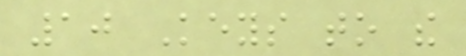10 Keys to the
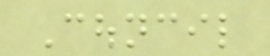Council
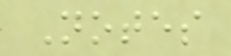Notes
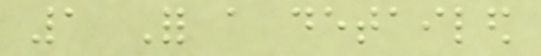1 For a detailed
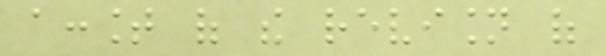account of the revision of
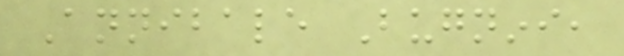Annibale Bugnini,
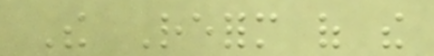The Reform of the
